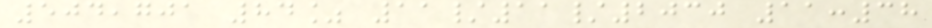504,701 84% 11/11/2030 11:38
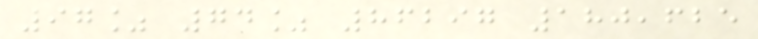97% 74% 86297 180,625
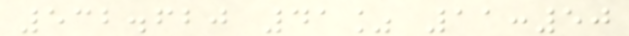532.620 41% 11:50
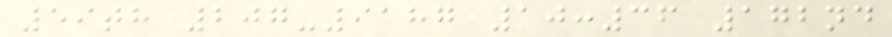59th 207-9187 10:36 172nd
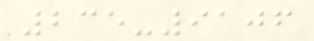235-9106
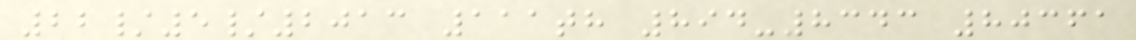22/5/2013 111th 894-8343 80361
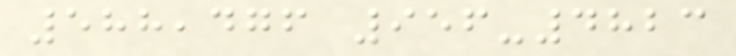588,476 956-4823
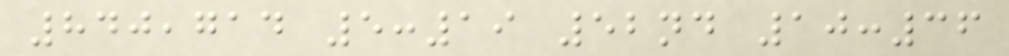840,714 5:19 52nd 10:36
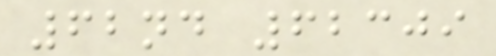62nd 62309
